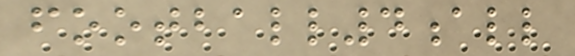football4all
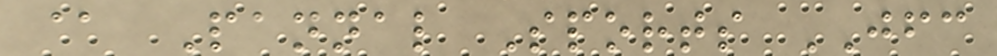@ Pannal Sports JFC
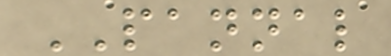PANNAL
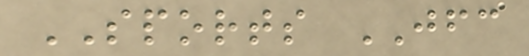SPORTS JFC
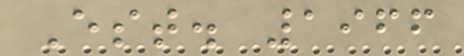Est. 1966
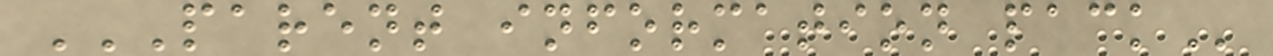PARENT INFORMATION PACK
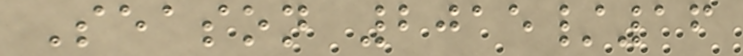Season 2015/16
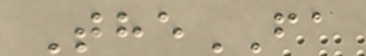TheFA
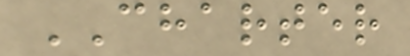CHARTER
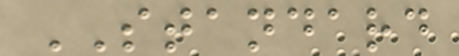STANDARD
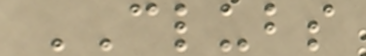CLUBS
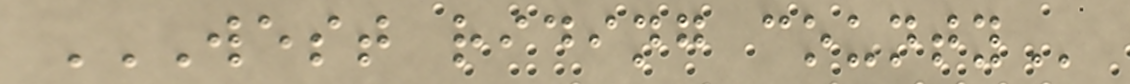WEST RIDING COUNTY
